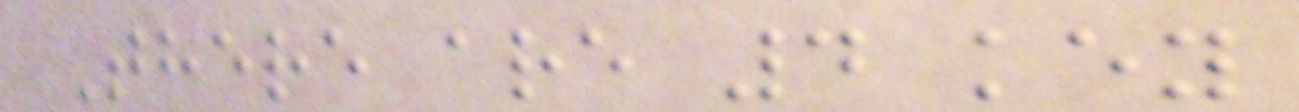There are 4 key
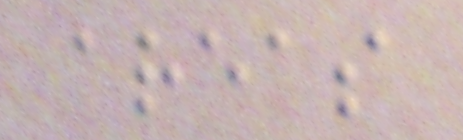areas
